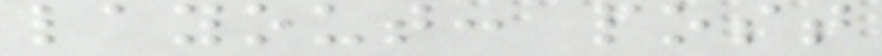layout: post
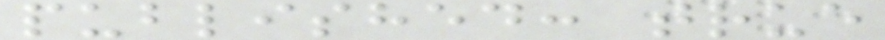published: true
